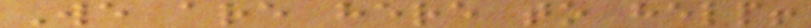We are here to help!
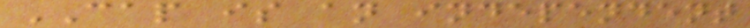CAP is an independent
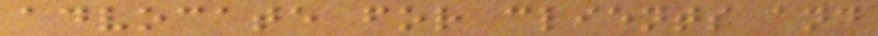advocate for clients and
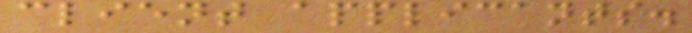client applicants.
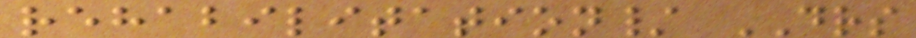rehabilitation/ DRS
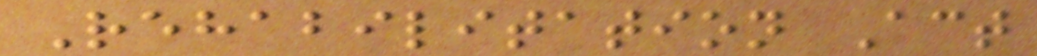Rehabilitation Act
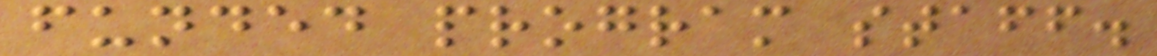funded program staff.
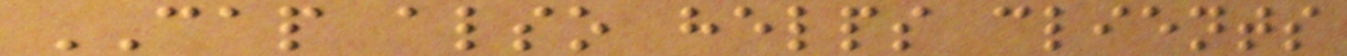CAP also helps clients
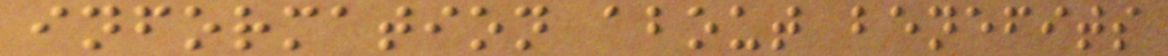information about benefits
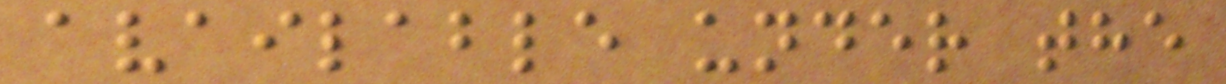available under the
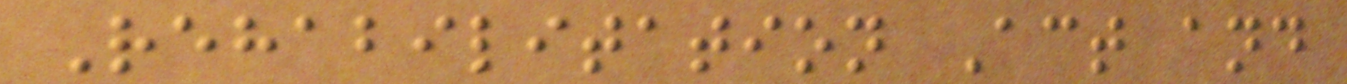Rehabilitation Act and
